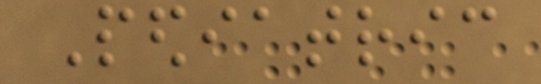Pediatric
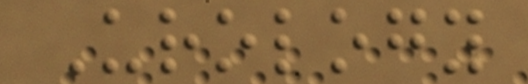Urology
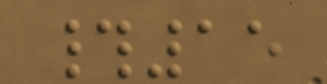#15
